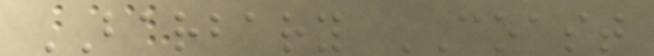BARBARY COAST
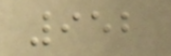952
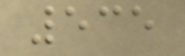535
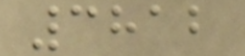3812
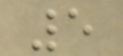5
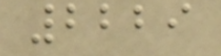2229
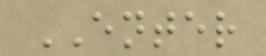ENTER
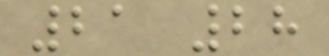21 28
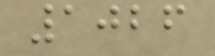1026
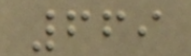669
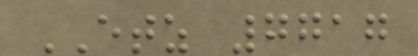ETZ 7717
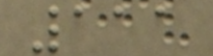111
